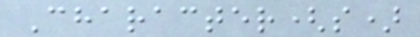Character(s)
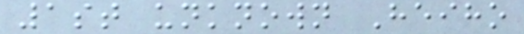1st unknown Heiho
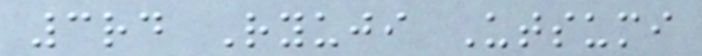3rd Ryuji Utsumi
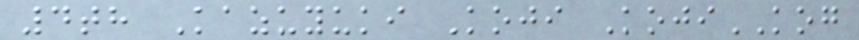4th Kazuyuki Koji KojiKOG
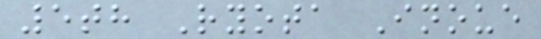5th Ryota Inoue
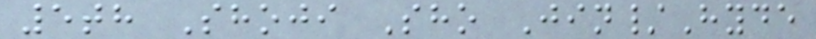5th Shoji Sho Jin/Hyde
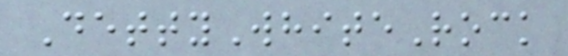DettyWhiteRock
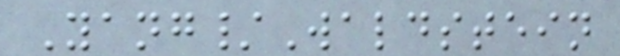Yang/Waldstein
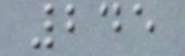245
